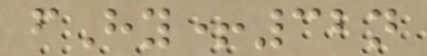fHy+32n
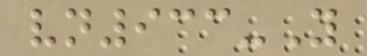vn933-Y
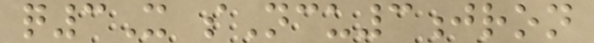q3X sNcu3jron
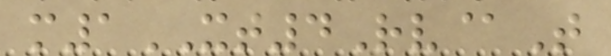m1XT4Rv@T
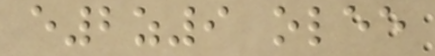e2z9 olee
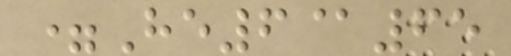=He6@65
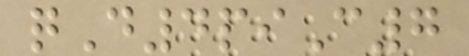qD4piC7
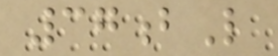37bL
